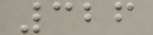326
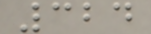324
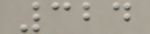324
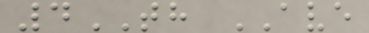4TH AVE
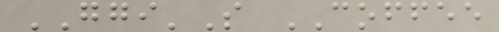GGI'S COFFEE
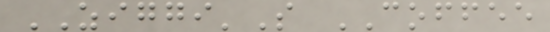ZIGGI'S COFFEE
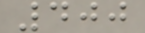400
